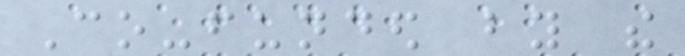Co-funded by the
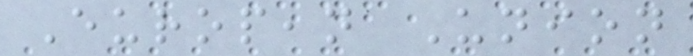European Union
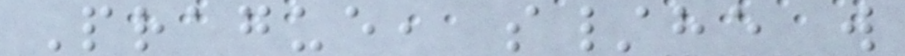Prague, s/he will
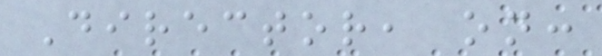Director, on:
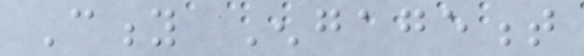City Engagement
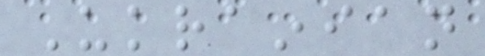Ukrainian
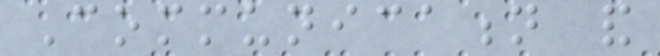Communication and
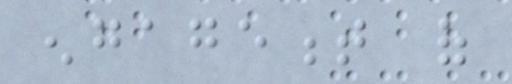engagement of
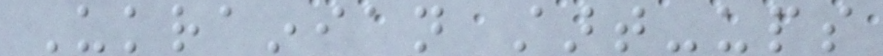Ukrainian start-ups
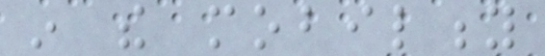in the mobility
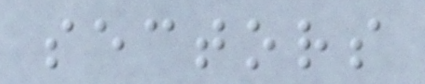sectors
